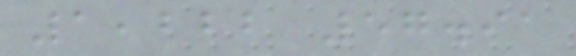1,222 57.91
